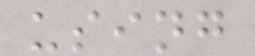using
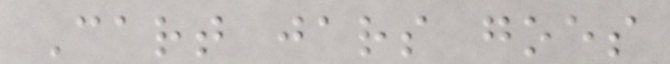Cart jars goes
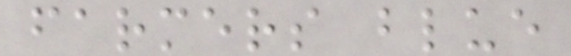farmers blue
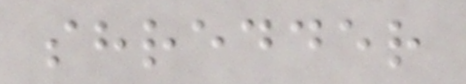shredder
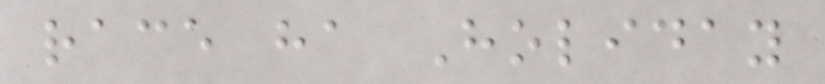race ha Holiday
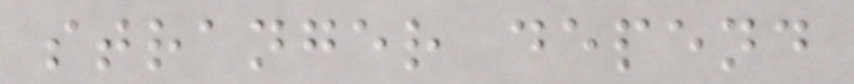stranger depend
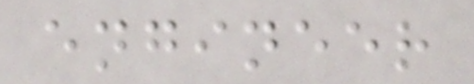engineer
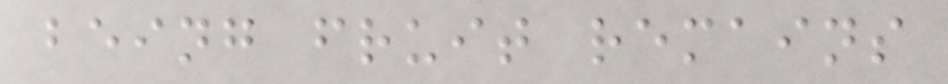being fruit remains
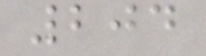204
